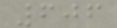606
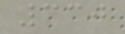330
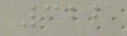322
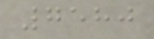7580
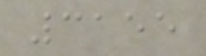3155
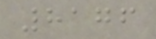8176
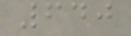640
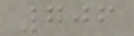706
